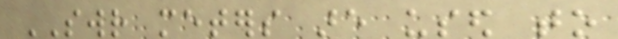SWR meters are used to
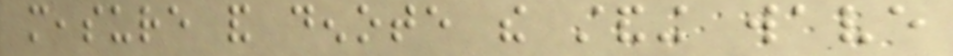measure and denote the standing wave
